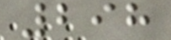298
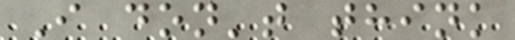I don't think
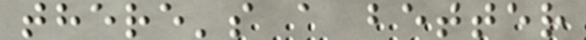there's a better
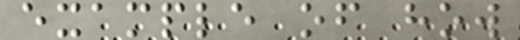example of how
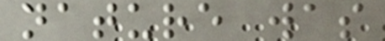nature was
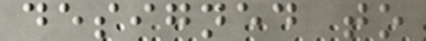designed to
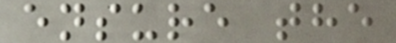ensure the
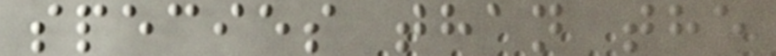species than the
